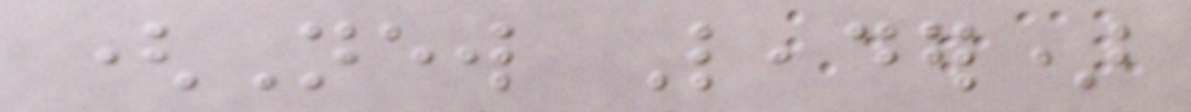(New Leader)
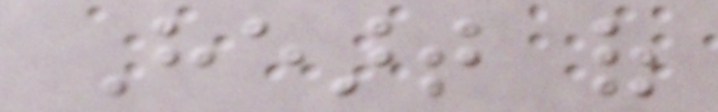Heart of
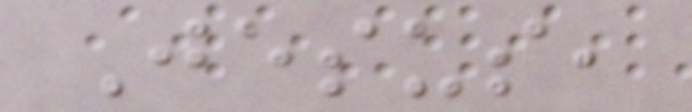Jesus,
